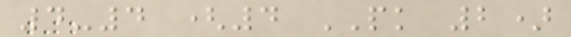4-4 (4 PK 2)
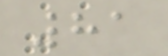81
